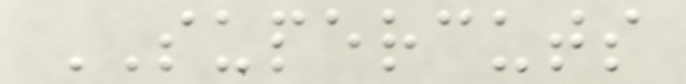SUPERCUTS
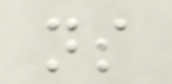ns
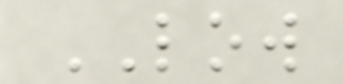LOW
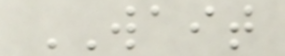WAIT
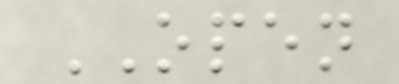OPEN
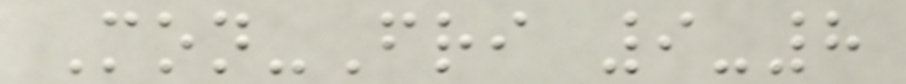Mon-Fri 9-8
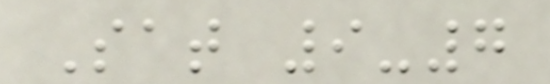Sat 9-7
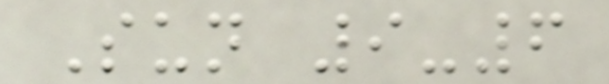Sun 9-6
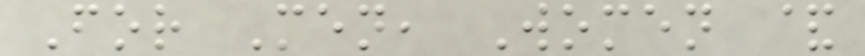For Men, Women &
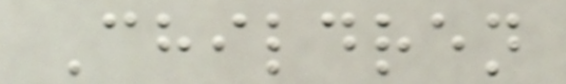Children
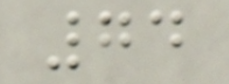74
